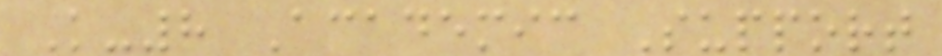K-8 Academic Support
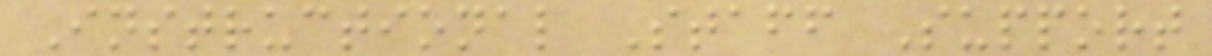Instructional Staff Support
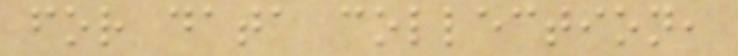for data collection,
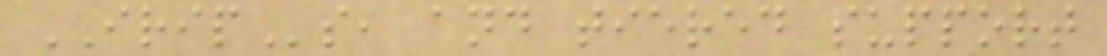IRIPs, and tiered support
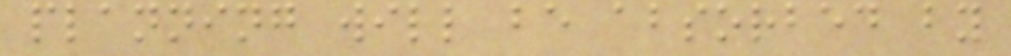planning will be absorbed by
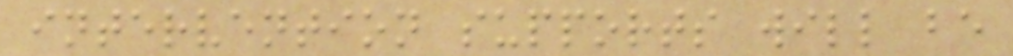intervention supports will be
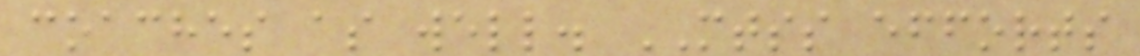coaches as well. MTSS efforts
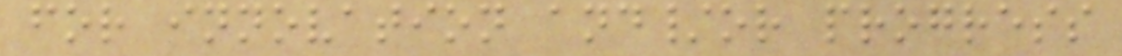for innovation and/or progress
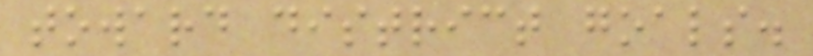toward district goals.
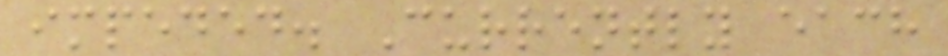impeded. Currently each
